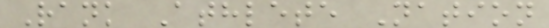Rank Athlete Nation
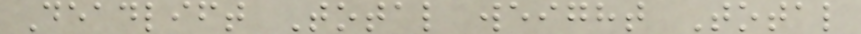Deadlift Total weight Total
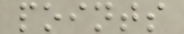points
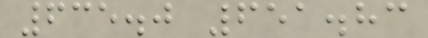635.0 651.83
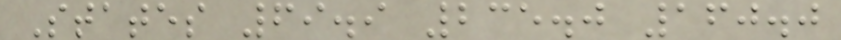States 69.9 235.0 160.0
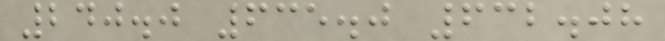240.0 635.0 632.08
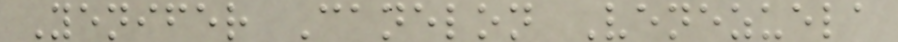Yenifer Canelon Venezuela
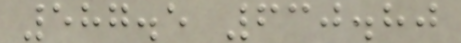587.5 630.80
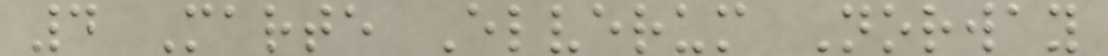4 Marte Elverum Norway
